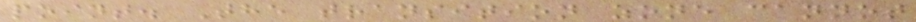point. The transition zone cannot
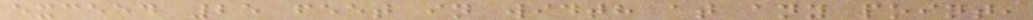exceed 25 feet in width at any point,
